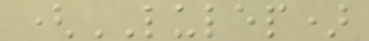(LULEP)
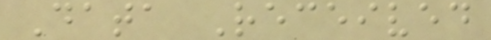Data Received
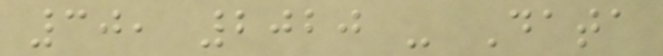30, 2020 - Data
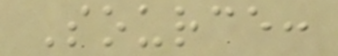Source:
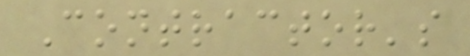Contractor's
